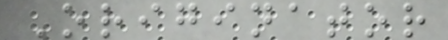Originator
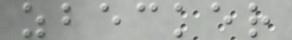zbecker
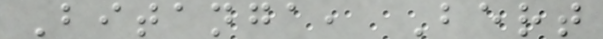Bitanga, Bert
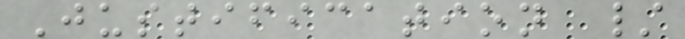Justification /
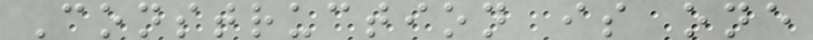Construction is one
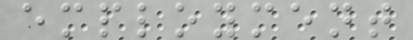employment
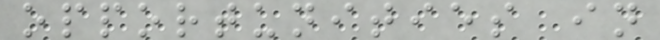opportunities in
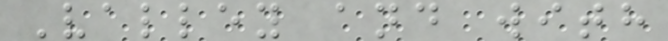Valley and with
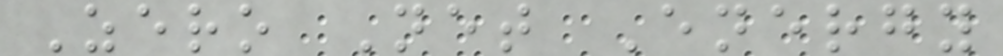Zero Net Energy
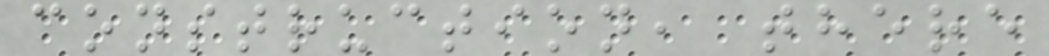construction, there
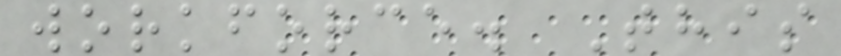workforce. This
